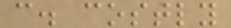c. costly
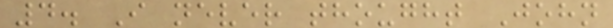4. I never thought John
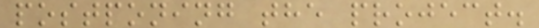postponing the project.
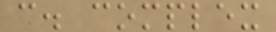c. complex
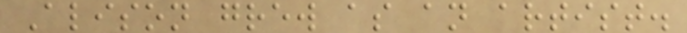Alison grew as an artist.
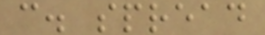c. spread
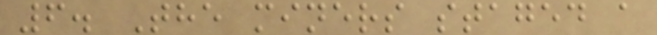6. The miners staged a
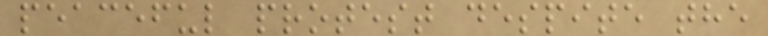peaceful protest despite the
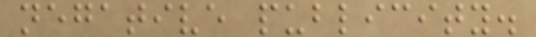negative publicity.
